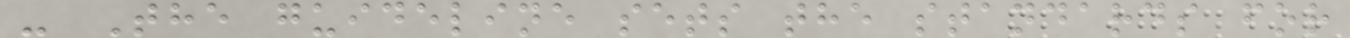- The guideline sets the standards for
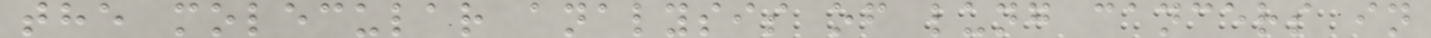the molecular analysis of lung cancers in
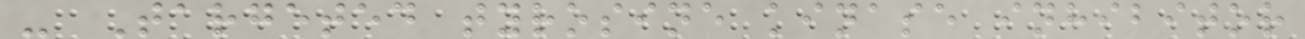- Targeted tyrosine kinase inhibitor
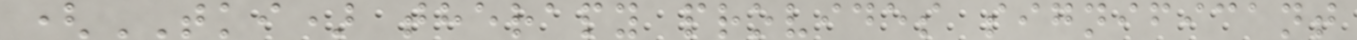(TKI) therapy provides significant
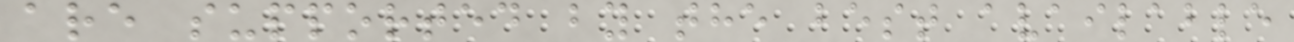are supported by the best available
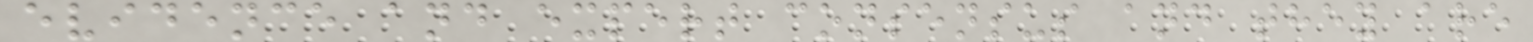evidence and expert consensus and they are
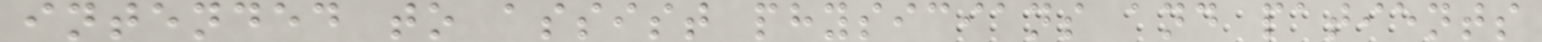intended to assist physicians and patients
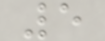5
